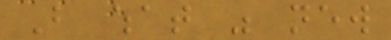But what was new
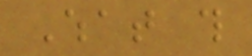What this
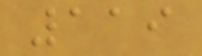119
